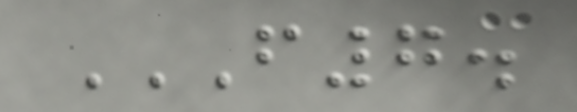F7.
